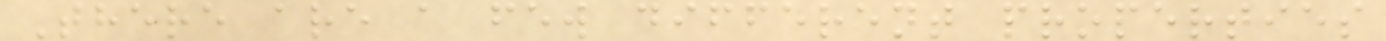There are a few different properties
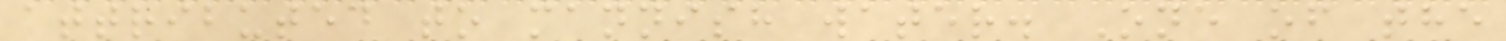attributed to mannish water. One of the
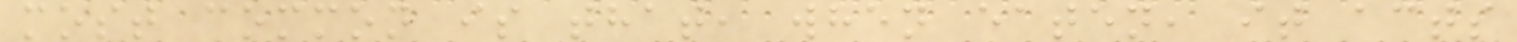most common is that, when eaten, it acts
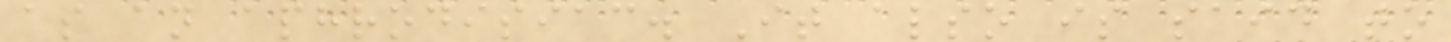as an aphrodisiac. It also is said to
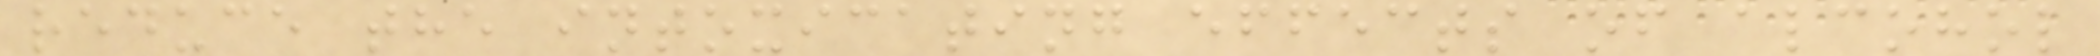reduce the intoxicating effects of alcohol
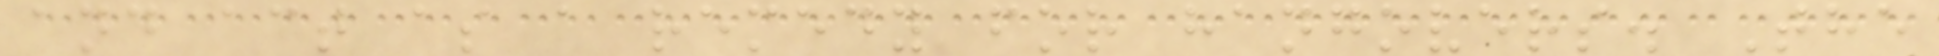and act as a remedy for hangovers. The
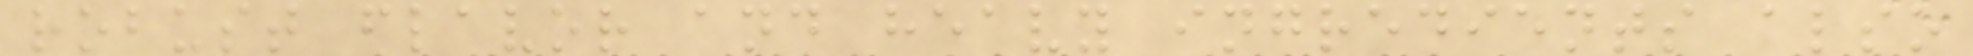robust flavor and heavy ingredients also
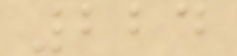224
